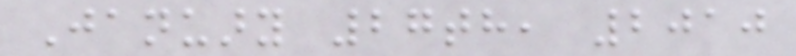January 27th, 2010
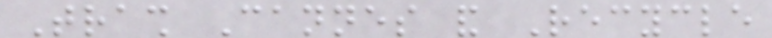Trash Cannes and Recycle
